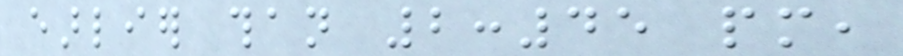earlier than 2:45 pm,
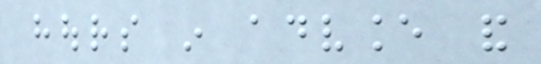hours in advance and
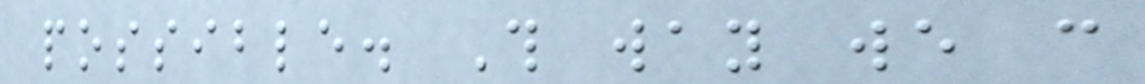possible. This way we can
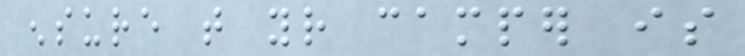ensure that your camper is
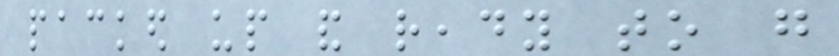packed up and ready to go
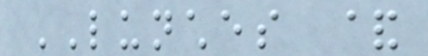LUNCHES &
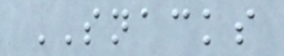SNACKS
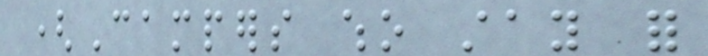(Campers who stay for
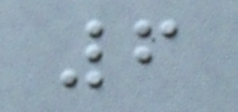6
